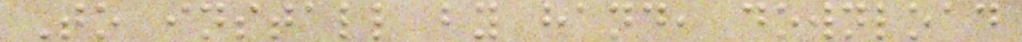To install by hand, download
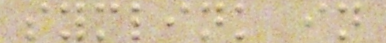symlink in
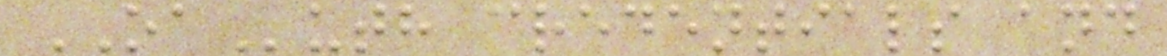OAuth credentials and
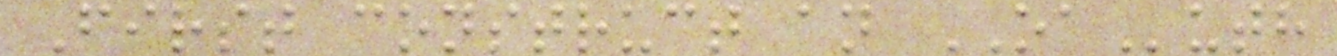First construct an OAuth
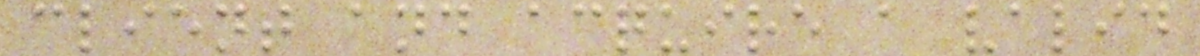client and acquire a valid
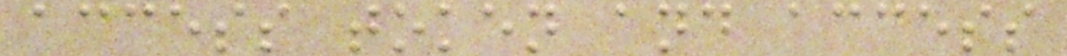access token and access
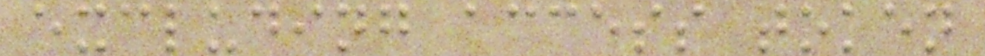excluding access token
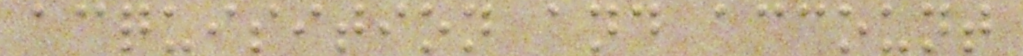acquisition and account
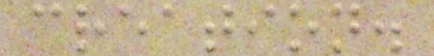creation.
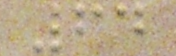64
